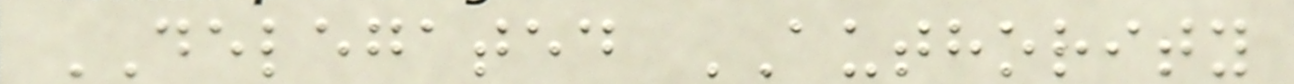DELEGATED AUTHORITY
